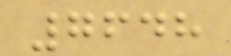7648
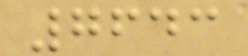7643
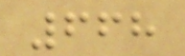668
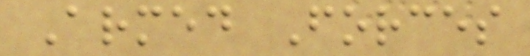Armed Forces
